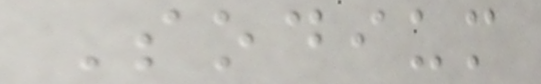Sodium
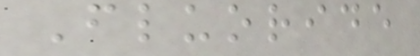Fluoride
